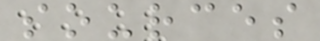sources
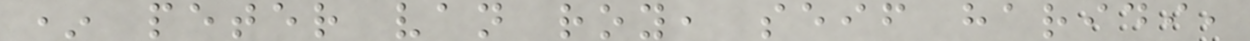* peter van roy, seif haridi,
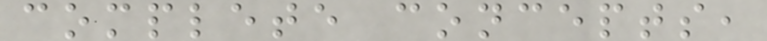complete concepts,
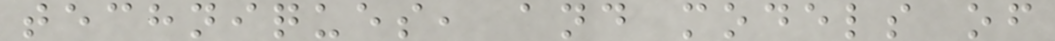techniques, and models of
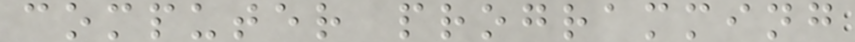computer programming
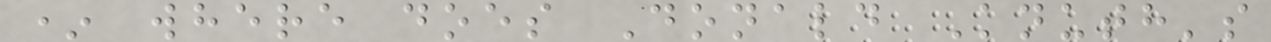* where does Donald Knuth's
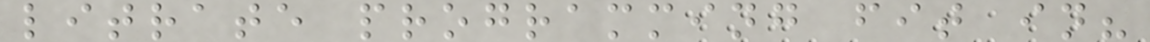litrate programming fit in?
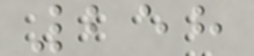258
